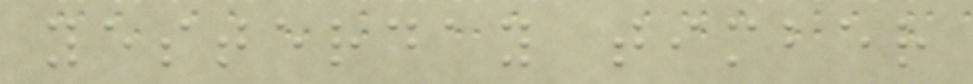yesterday timber
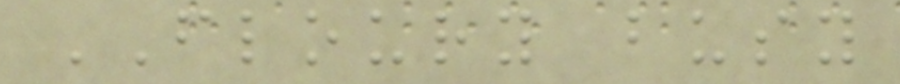FLOURY busy
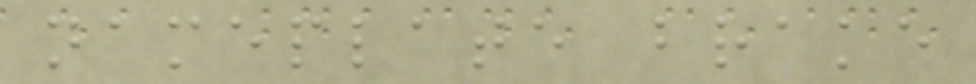nameplate brake
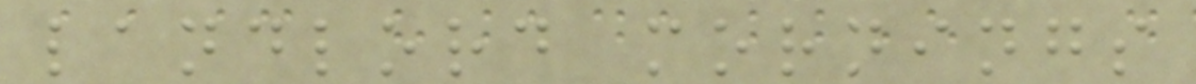landlord mornings
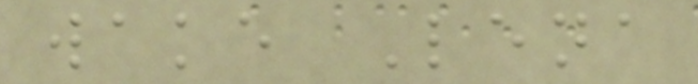wake Lena
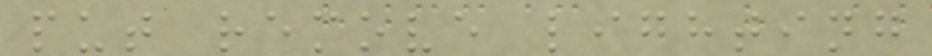put remove lighting
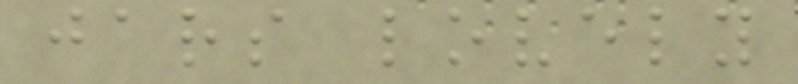jars lovely
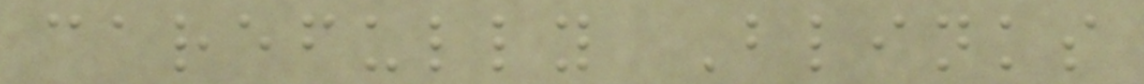carefully Blinks
